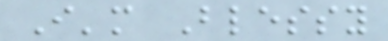I'm Blessy
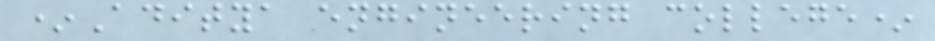*Aditya engineering college*
